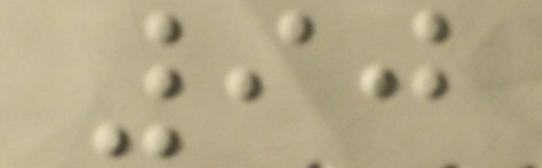90
